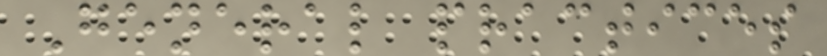General practices
